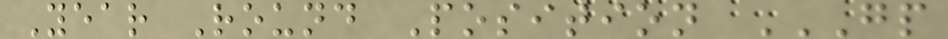Year Round Position GP
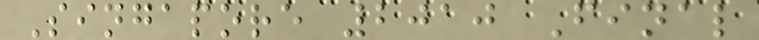Singapore 2010 Final
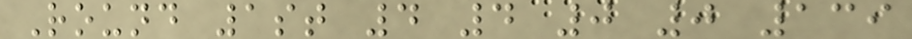Round 1st 4 4 0 0 139
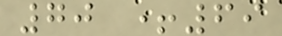70 +69
